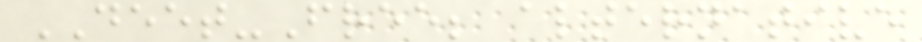DEET-Free; alternative
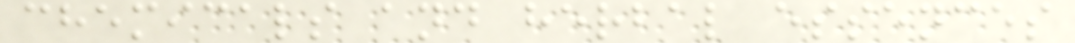chemicals and herbal essences
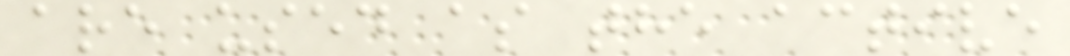are used as the active
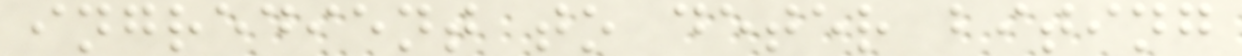ingredient to deter biting
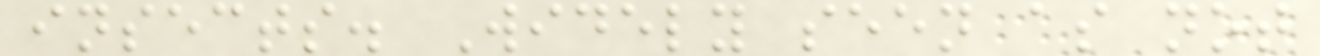insects. Widely seen as not
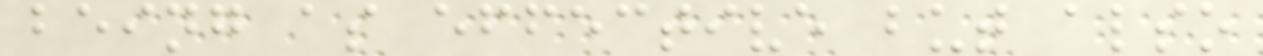being as effective but also
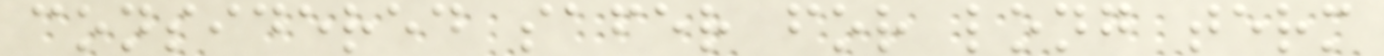considered safer for long term
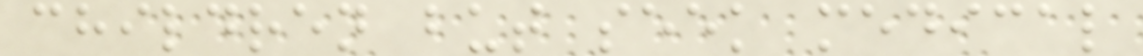children but seek medical
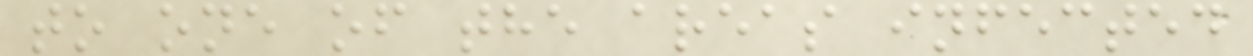to one of the areas infected
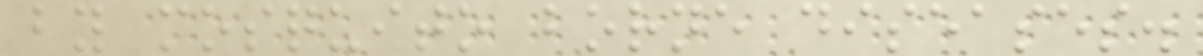by mosquito borne diseases.
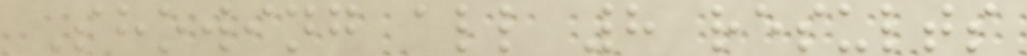Showing all 8 results
